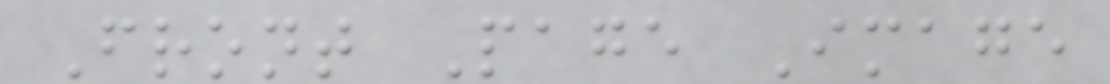Front Page Image
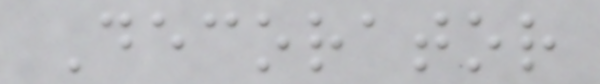Decorator
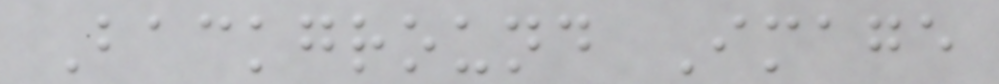Background Image
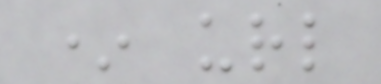* url
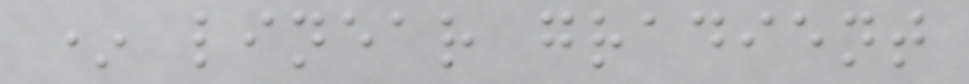* linear gradient
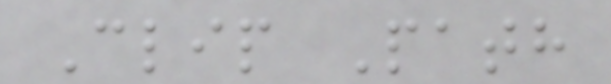Clip Path
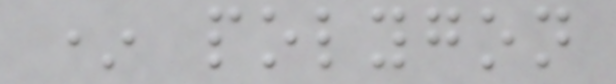* polygon
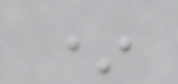*
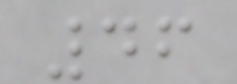46
